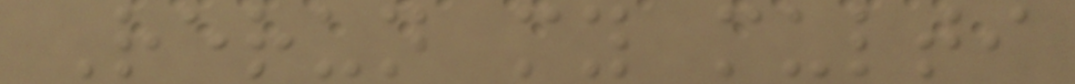Rerun my multi
